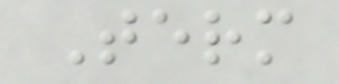Term
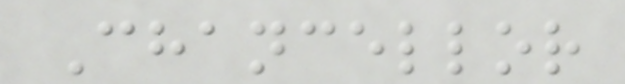Chancellor
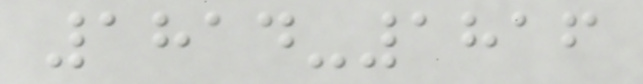1814-1816
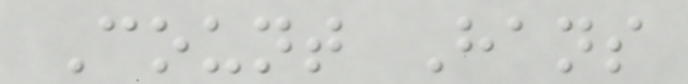Count Hans
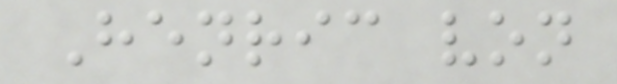Henric von
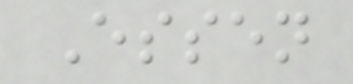Essen
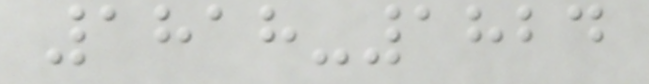1818-1824
